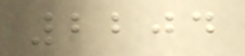2204
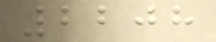2208
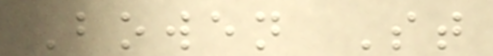Bowen St
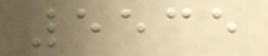5535
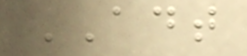ADT
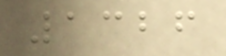1326
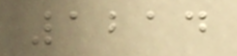1214
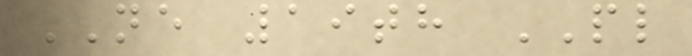NE 19th PL
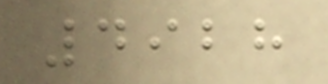4928
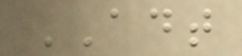ADT
